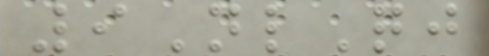9NlQj
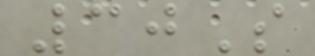30S
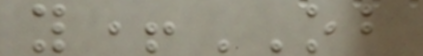y+OB
